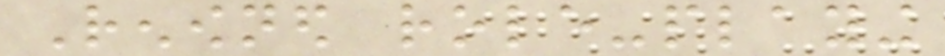Renowned role-playing
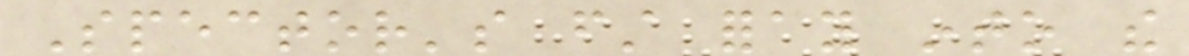Spector's first foray into the
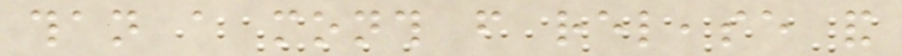than a month from release and
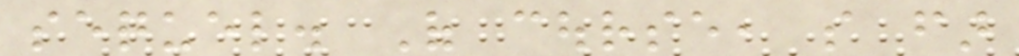sequel. Of course, so far
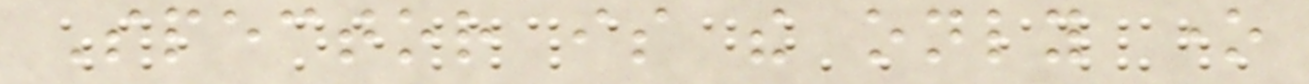Spector is the only one
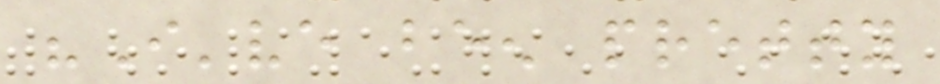"I've been pretty
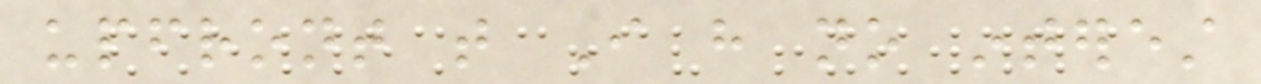upfront that I have no interest
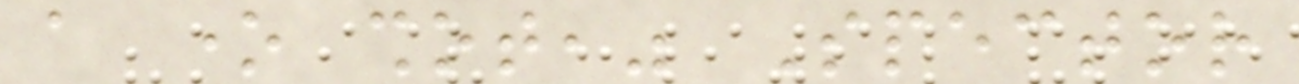a one shot," Spector
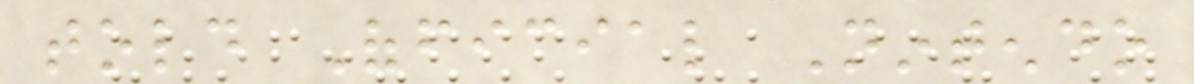told Official Nintendo
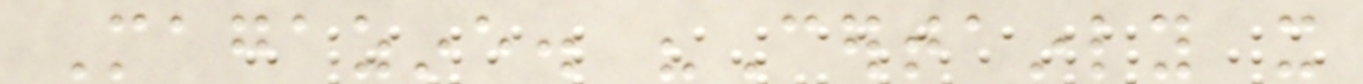Magazine. "Certainly it
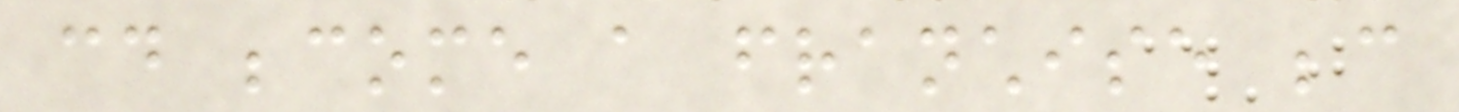could become a franchise because
